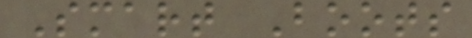Smart Boots
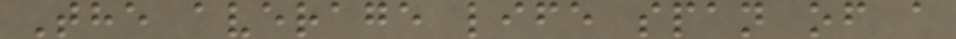The average life span of a
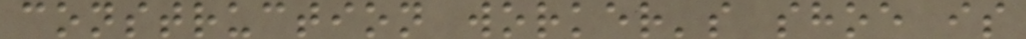construction worker's shoe is
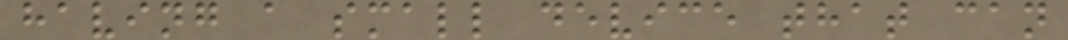having a small device that can
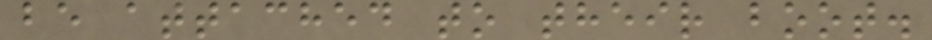be attached to their boot.
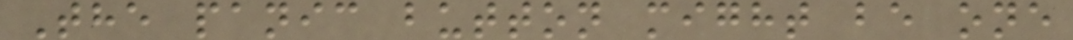The panic button might be one
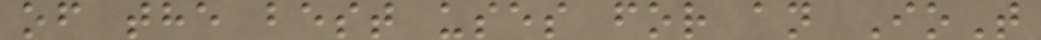of the best uses for an IoT
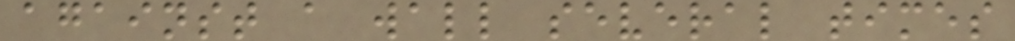against a wall several times
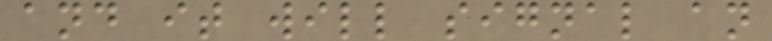and it will signal an
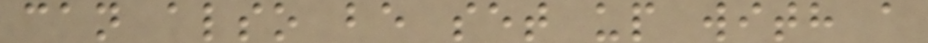can also be set up with a
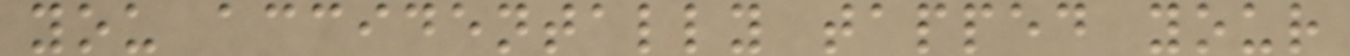you accidentally tapped your
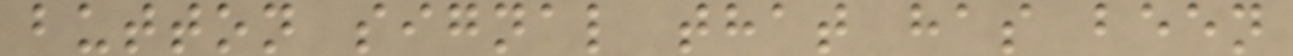button signal that has been
